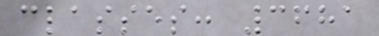classes: 3681
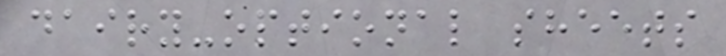dairy-optional sheets
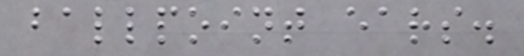ballpoint ears.
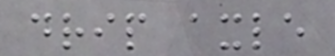drip axle
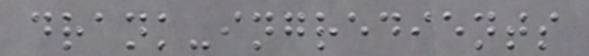drank-ingredients
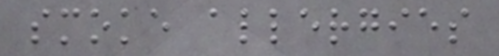smoke allergies
